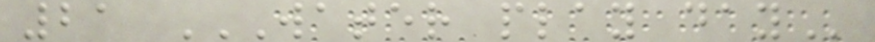21 WATER PLAY DAY
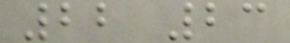22 23
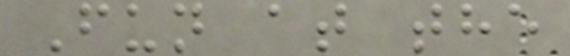Fun at the
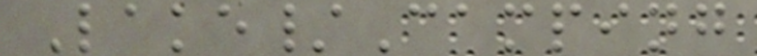Lake/Camping
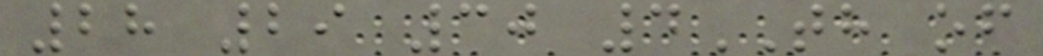28 29 30 4TH of
